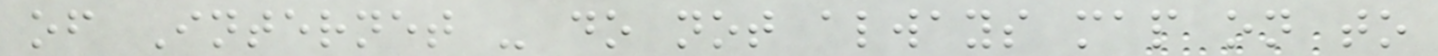of Internet - do not always map on to
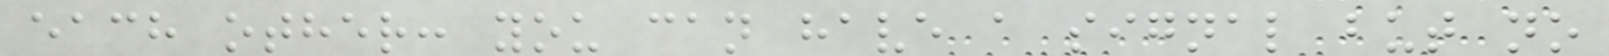each other: you can have a signal but no
